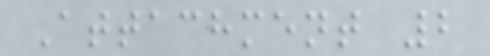Attachment 2
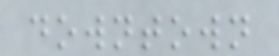downtown
